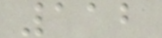112
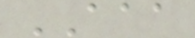AAA
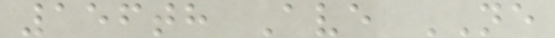156th Ave NE
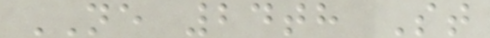NE 24th St
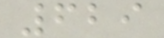629
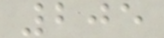205
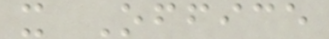x Office
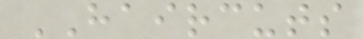HAIRCUTS
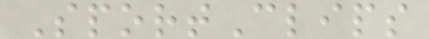SportClips
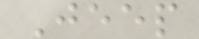Jeep
